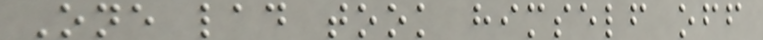One lad took himself off
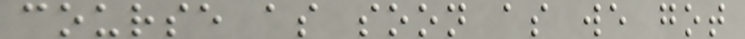course as soon as we got
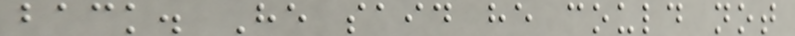back. He said he could not
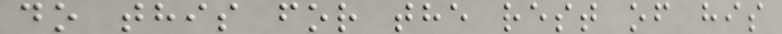do this for the rest of his
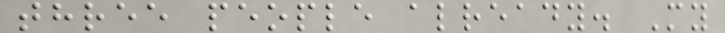three people already. My
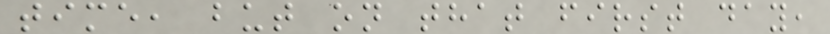time, but on that first day,
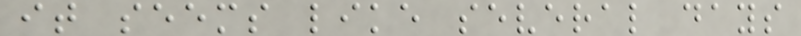it seems like several days
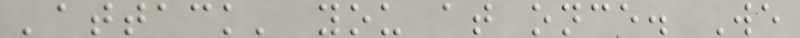'attack' you at once. We
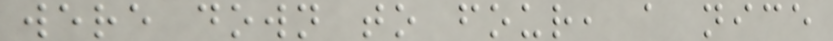were down to four, a nice
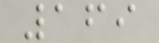169
